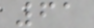61
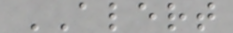ALERT
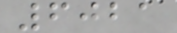6021
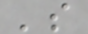's
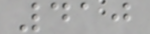410
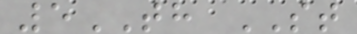5TH ST
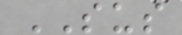SUS
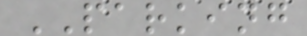PARKING
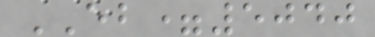EB=5040
